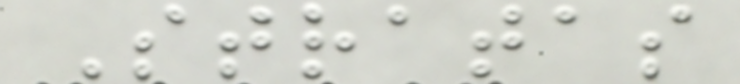Stratas
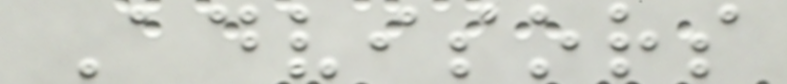Advisors
